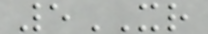5XR
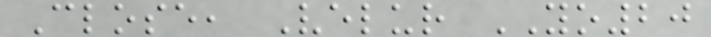Close, Velur YO20
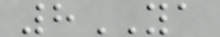8YA
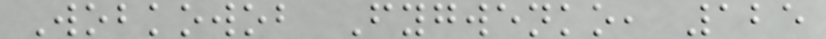Wobkowob Fygwenko, 125
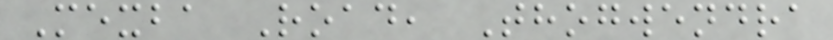Mexba Road, Thogwendra
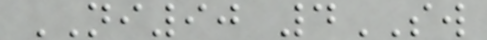NI90 4SW
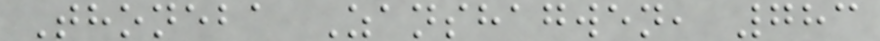Thoneba Zanshagwen, 783
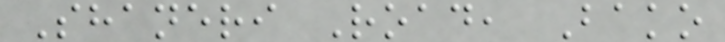Shaneri Road, Bako
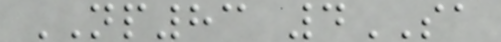NP83 4SA
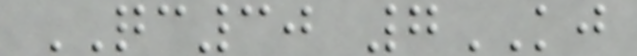QC30 7KJ
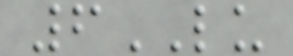6LU
